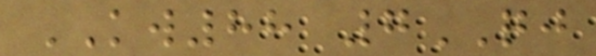KW88 7QJ
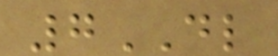7DL
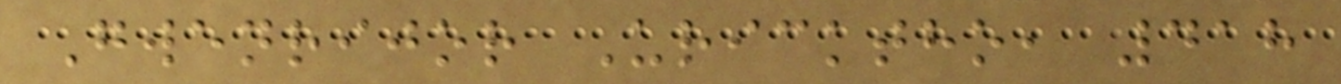Gwenrijor Uricktho, 418
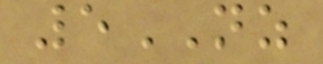5NZ
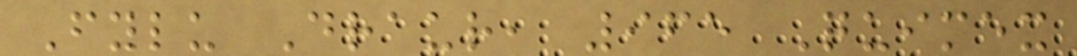Fylu Draur, 965 Quimex
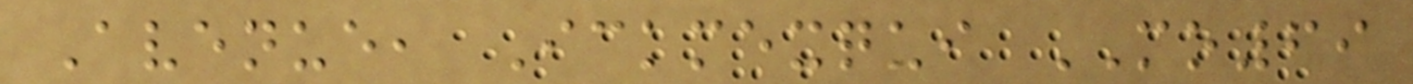Avenue, Ickmexqui MO69
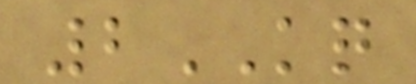2KQ
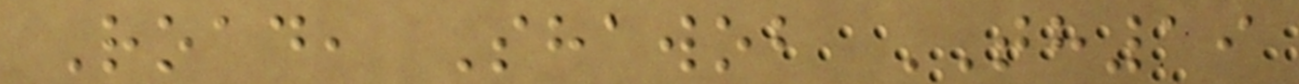Road, Shawob TH19
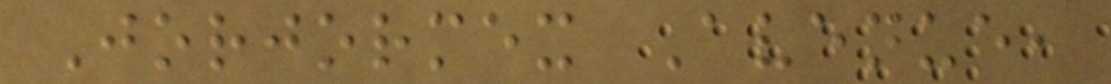Jorjormex Avenue,
